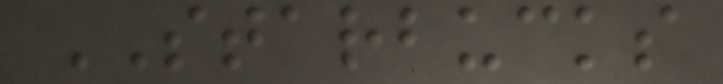STARBUCKS
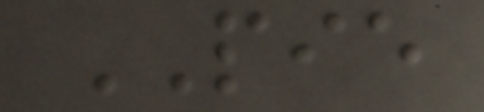PIE
